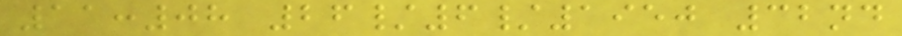11:08 26/6/1950 32nd
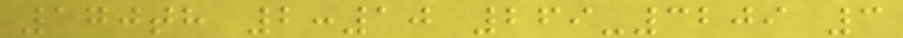170th 2:10 269-3209 3
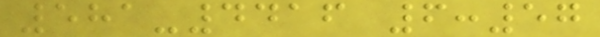581-4416 6:57
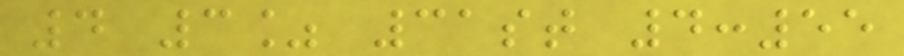4 3% 31st 4:55
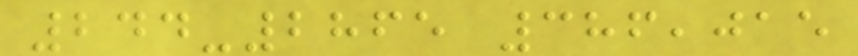244-2865 386,015
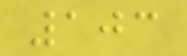103
